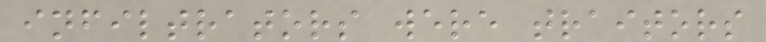infiltrators were traitors
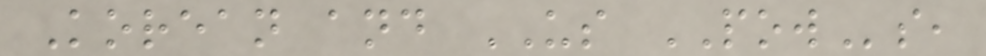Korean and US POWs,
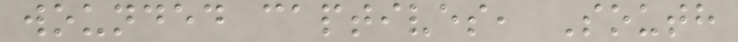wounded captives, South
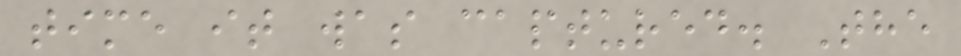time it was captured. The
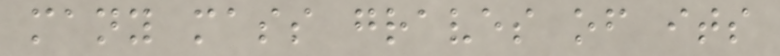many mass graves of its
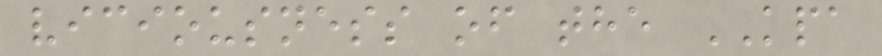viciousness of the KPA
